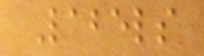Labels
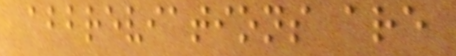abbreviations are
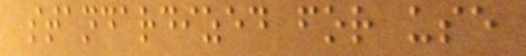standardized for use
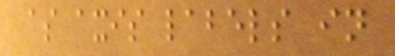as axis labels in
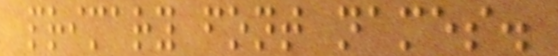primary font names.
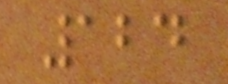124
